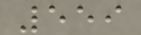559
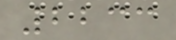2233
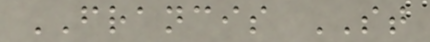FRANCIS ST
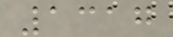1317
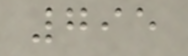795
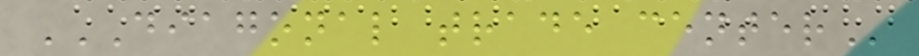DIAGONAL TRADE CENTER
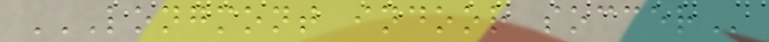LONGMONT INDOOR SOCCER
